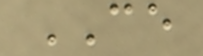CE
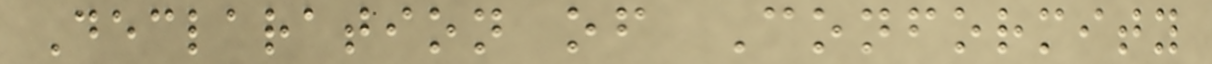Declaration of Conformity
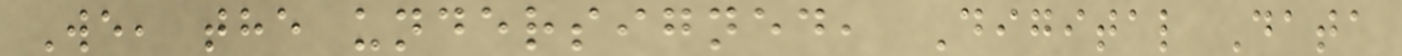We, the undersigned, Digital Data
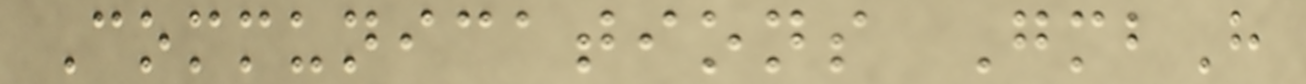Communications GmbH
